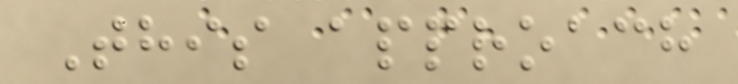This approach
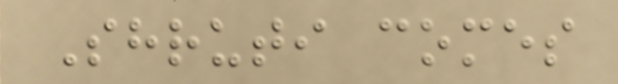Shruti comes
